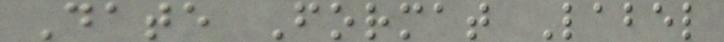Date Format Label
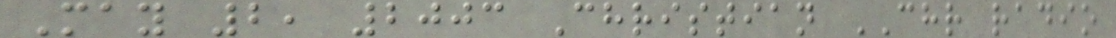May 2, 2003 Christian CHR radio
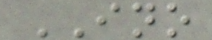INO
